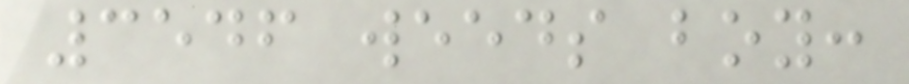3546 weeds boy:
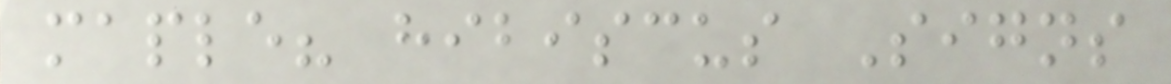maple? hibiscus Signs
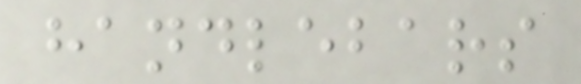handlebars
